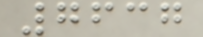7637
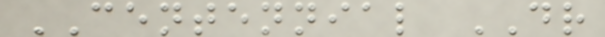CENTENNIAL DR
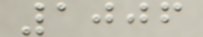1006
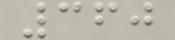360
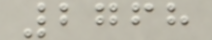2768
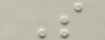S
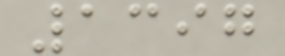1397
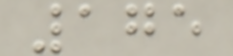175
